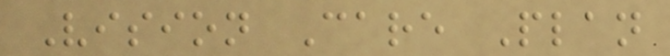Vision Care Plan
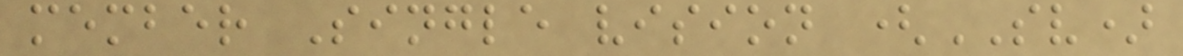member Single vision (SV)
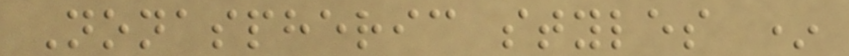Nonaspheric styles *
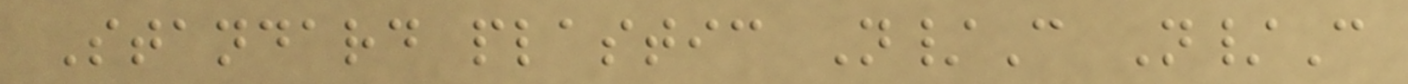Standard plastic N/C N/C
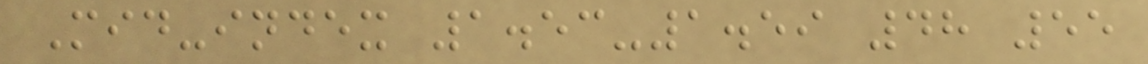Mid-index 1.53-1.59 48 55
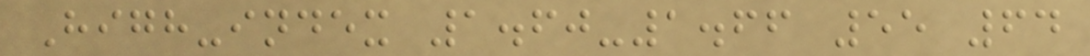High-index 1.60-1.66 55 64
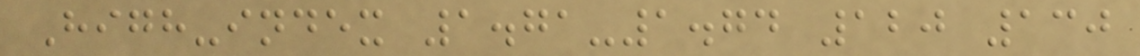High-index 1.71-1.74 120 130
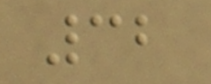32
